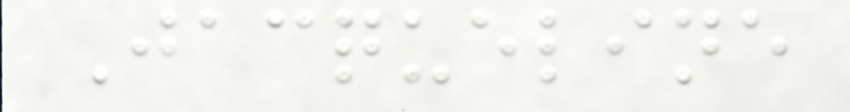Jacqueline
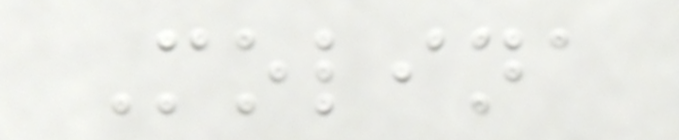Molina
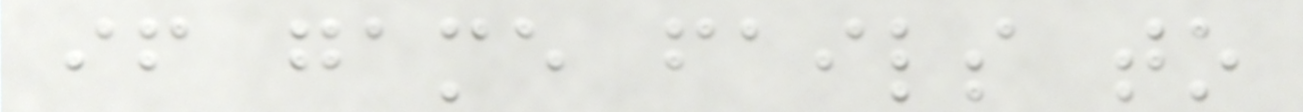if game fails to
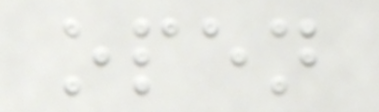open
